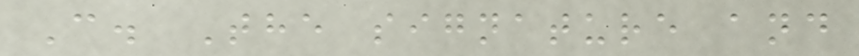C. The signature and
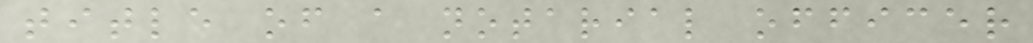title of a notarial officer
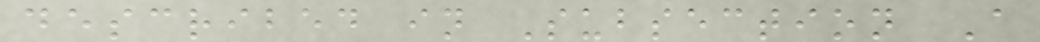described in Subsection A
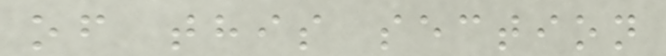of this section
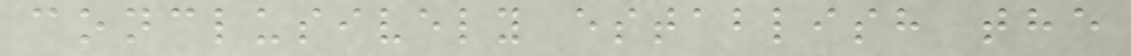conclusively establish the
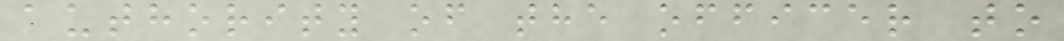authority of the officer to
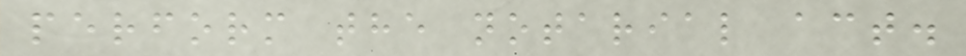perform the notarial act.
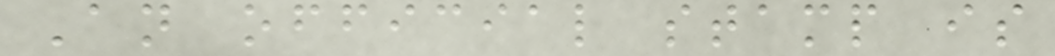An official stamp is
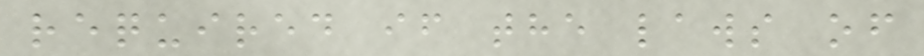required if the laws of
